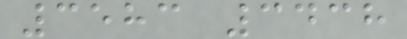3583 3438
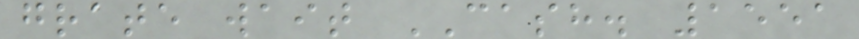grate wait CASH. 1551
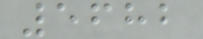5682
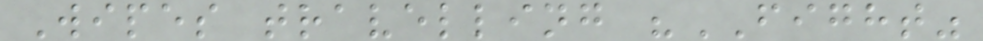Wipes travelling "FIGHT"
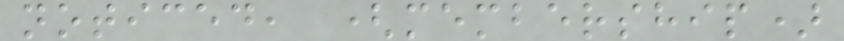noticed, (membership)
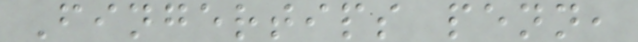Fingertips penn,
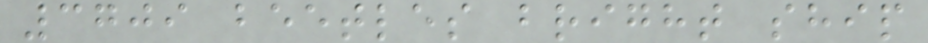3709 beetles bright ship
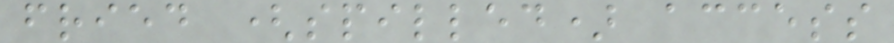fried (spilled) access
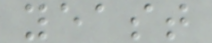yeast
